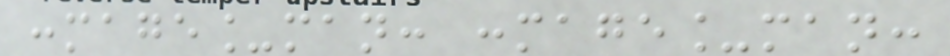:mage_man: :mage_man:
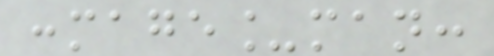:mage_man:
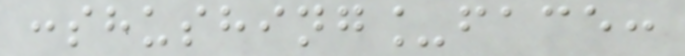:shushing_face:
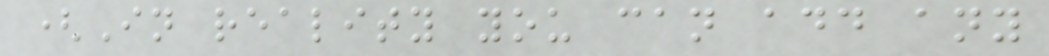(In reality you can add any
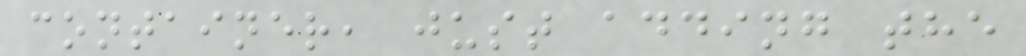container, just adding the
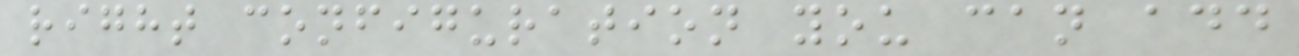right configuration you can add
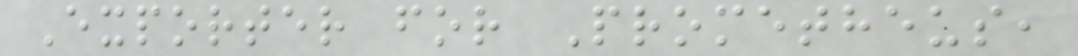Exporter for Prometheus,
